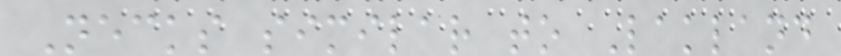Necks similar to Lakland
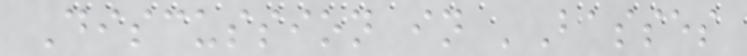Discussion in 'Basses
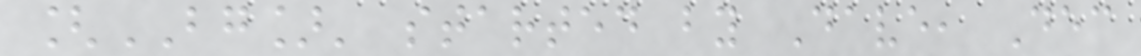[BG]' started by Dave, Dec
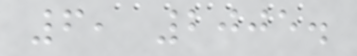6, 2005.
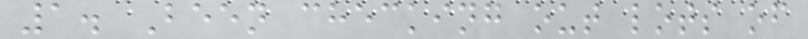1. Been checking out lots of
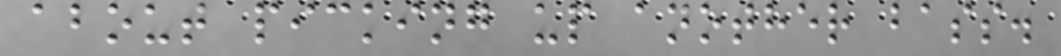about picking up another bass.
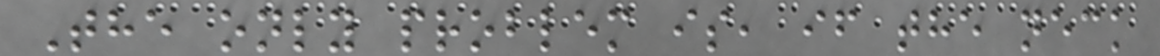The only problem is, if the neck
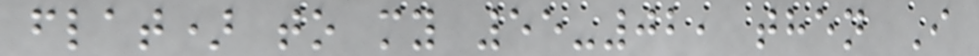flat) to my 55-02, then I
